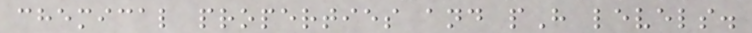chemical properties and pH levels.
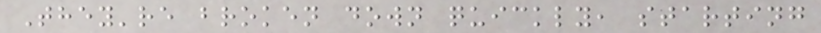They're broken down quickly, starting
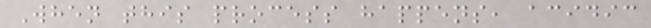When this process happens, acidic
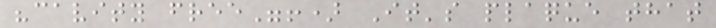"cavity free"!) It's plaque that
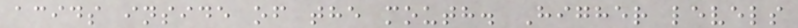acids inside of the mouth. Higher levels
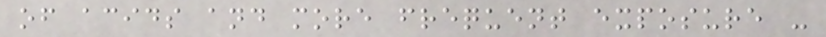of acids and more frequent exposure -
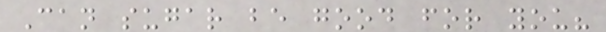Can sugar be good for you?
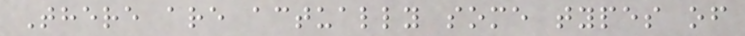There are actually some types of
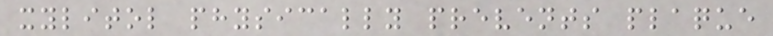xylitol physically prevents plaque
